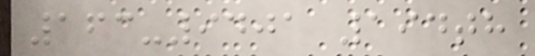163-9401 194th
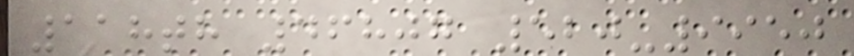118th 46807 520-9950
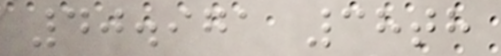40.971 38th
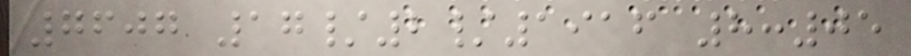7607 17/2/1916 8:05
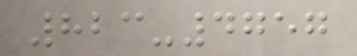823-4757
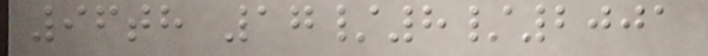96th 17/8/2001
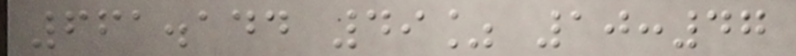661.144 49% 10:47
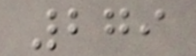279
